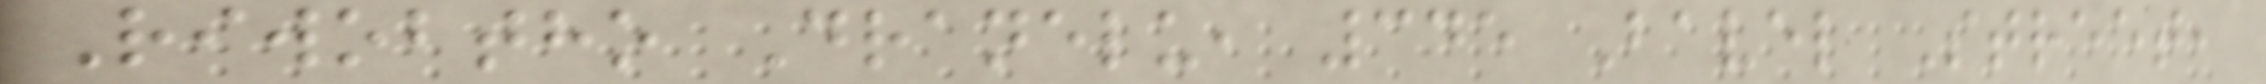Riwobtho Dranelu, 345 Bavel Street,
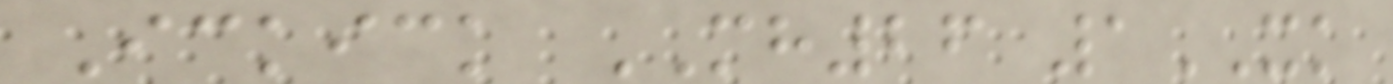Ickick MH26 1XK
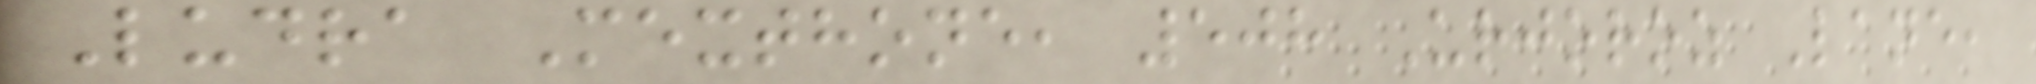Ludra Mexthone, 508 Urjoroz Lane,
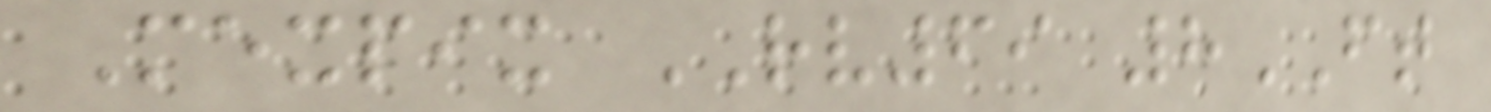Mexpix RV69 8FT
